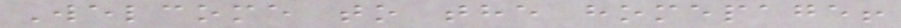Welcome to the homepage!
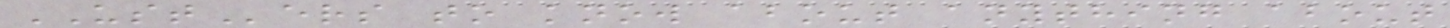USTers to know about anything about
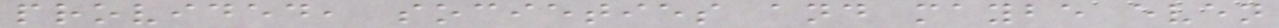provided, societies and maybe even
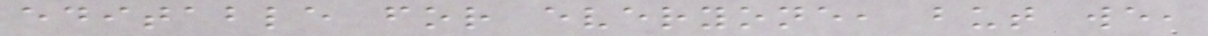editable for everyone, but we,
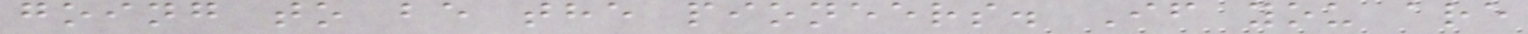going to be the pioneers. If you are
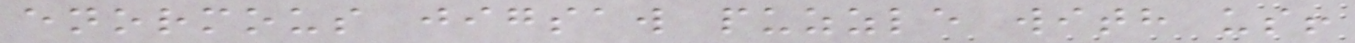enormous jigsaw puzzle with us!
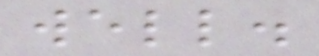well.
